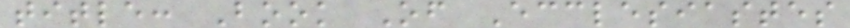title: Book Of Ecclesiastes
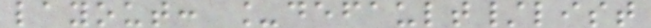layout: _default/list
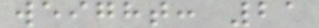weight: 21
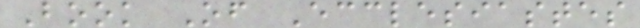Book Of Ecclesiastes
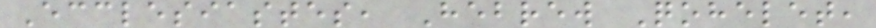Ecclesiastes, Hebrew Qohelet,
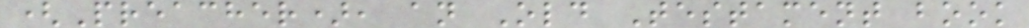(Preacher), an Old Testament book
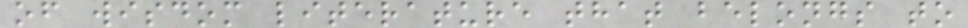of wisdom literature that belongs to
